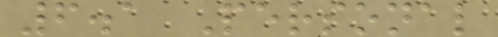6.1 Personal
